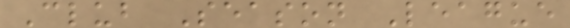Club Season League
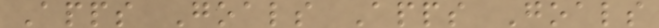Apps Goals Apps Goals
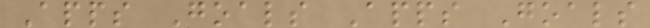Apps Goals Apps Goals
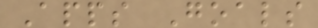Apps Goals
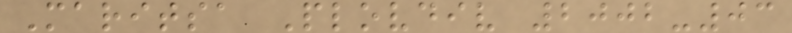Maritsa Plovdiv 2002-03
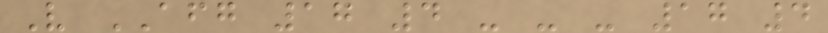V AFG 17 4 - - - 17 4
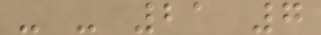- - 21 7
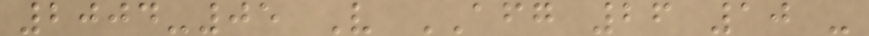2004-05 V AFG 26 10 -
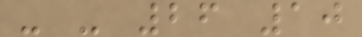- - 26 10
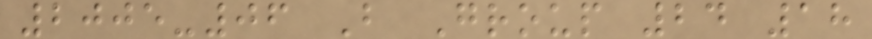2005-06 B Group 24 18
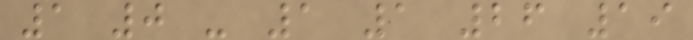1 0 - 1 1 26 19
